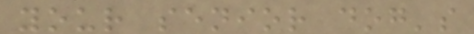your senior dog's
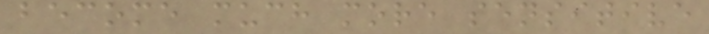become much more sensitive
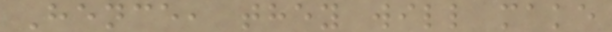Hence, they will make
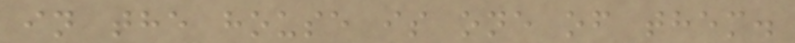in the house is one of them.
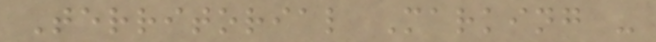Territorial Marking -
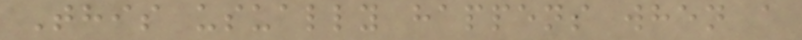This usually happens when a
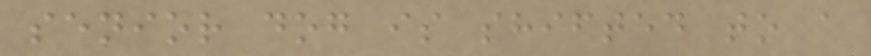senior dog is shifted to a
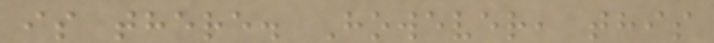is there. However, this
